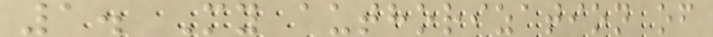1. My authorization of
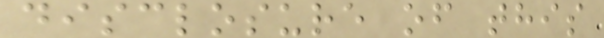disclosure of this
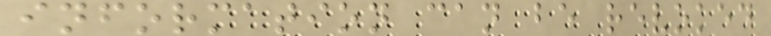information can be revoked
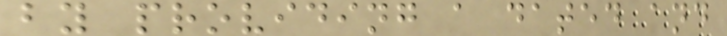by providing a dated and
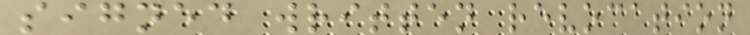signed written revocation
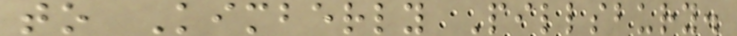to Kimberly Pillsbury.
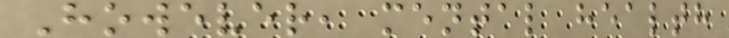However, mental health
